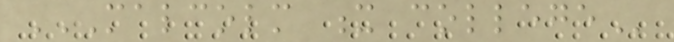MALCOLM X COLLEGE
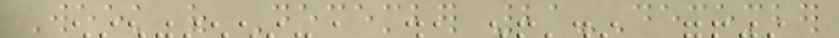Week of December 21-December
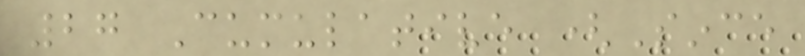27 Cumulative (Since
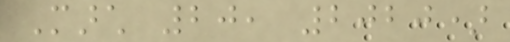March 20, 2020)
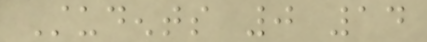Students 0 14
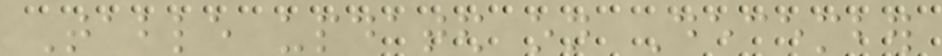Table updated on December
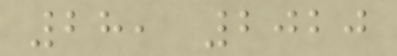28, 2020
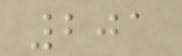201
